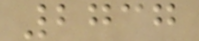2737
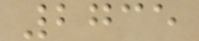2735
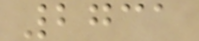2731
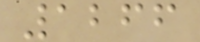1266
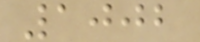1002
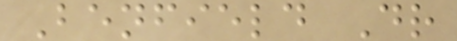Benfield Dr
